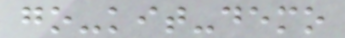go-kit-demo
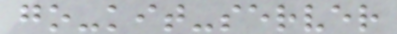go-kit-server
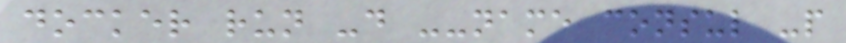docker run -d --name consul -p
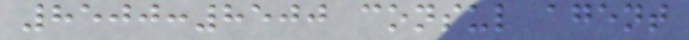8500:8500 consul agent
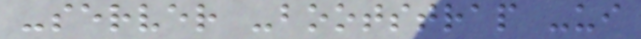-server -bootstrap -ui
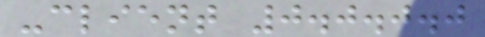-client 0.0.0.0
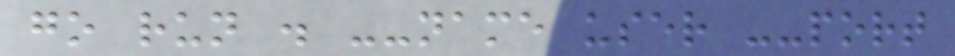go run . --name user --port
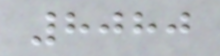8080
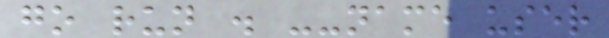go run . --name user
